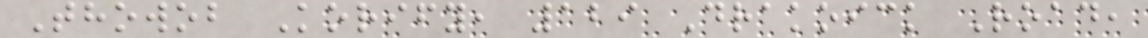Thowob Korify, 129 Drakoick Road,
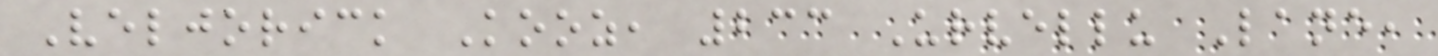Veljorick Kooz, 233 Urvellu Lane,
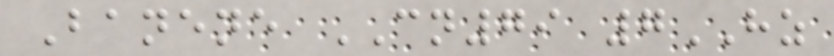Banene CN79 7HZ
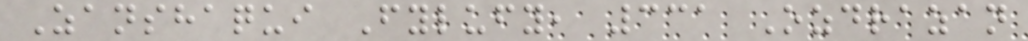Zanshaqui Fylufy, 331 Ozdrazan
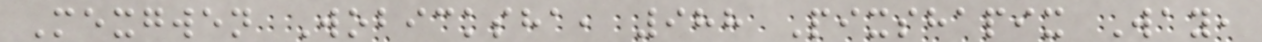Mexgwen Wobicksha, 988 Pixshapix Way,
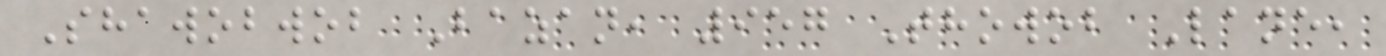Shawobwob Bazan, 957 Thowob Lane,
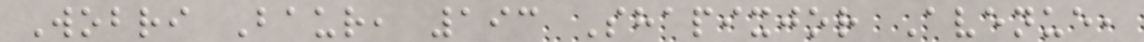Wobri Baur, 193 Shapixjor Avenue,
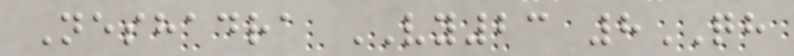Neshadra VY23 8QH
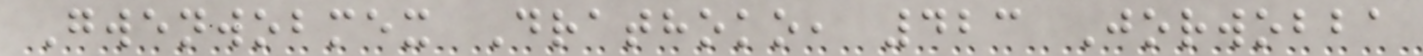Gwenwobmex Drathoko, 423 Jorwobba
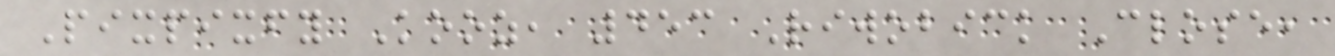Pixpixfy Kooz, 453 Riwobick Close,
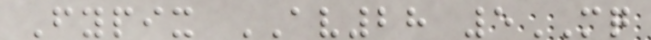Fypix AV28 5MQ
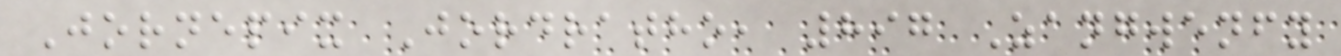Jornepix Jordratho, 897 Zangwenfy
